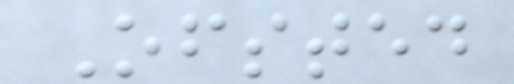Ofsted
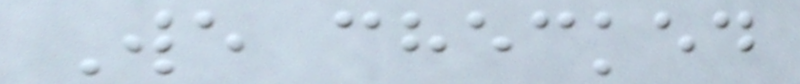We checked
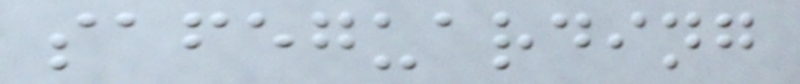safeguarding
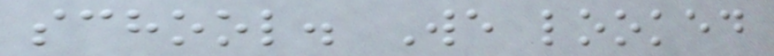school. We looked
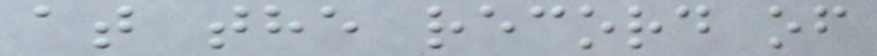at the record of
